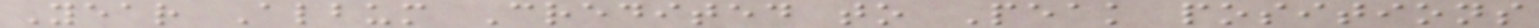Year Album Credited to Peak positions
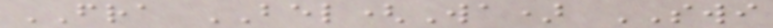FRA BEL(Wa) SWI
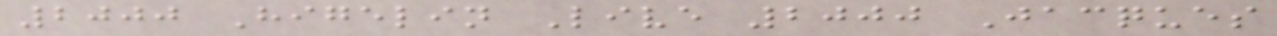2000 Higelin Live 2000 Jacques
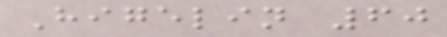Higelin 60
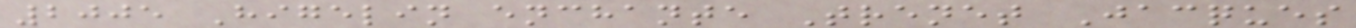2005 Higelin enchante Trenet Jacques
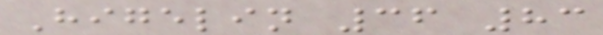Higelin 36 83
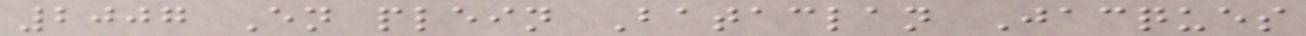2007 En plein Bataclan Jacques
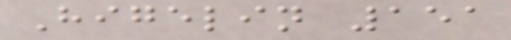Higelin 151
